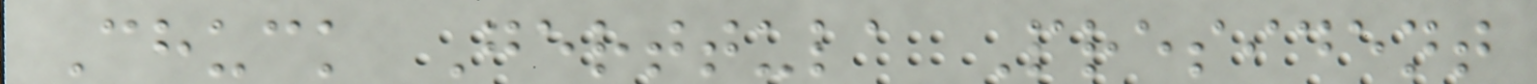Chuck Gerttula President
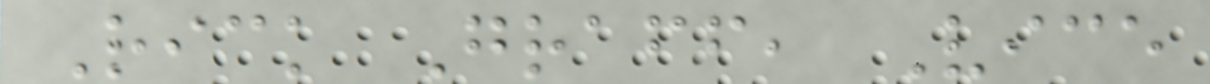Rick Graff, Vice
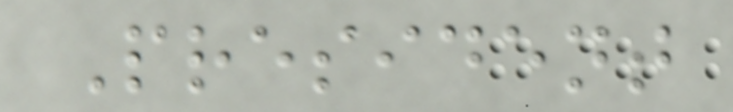President
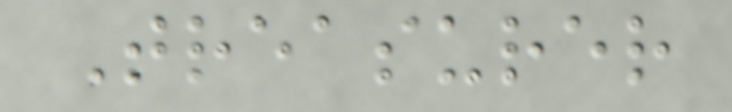Treasurer
